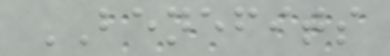BENEFITS
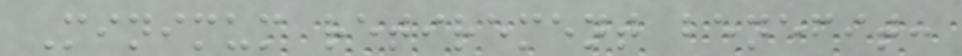Minimum retirement benefit:
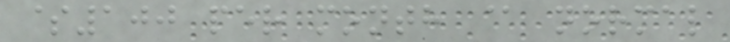$100 per month @ normal
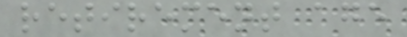retirement age
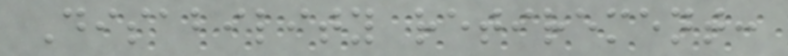Disability retirement:
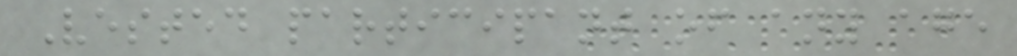Vested participant of any age
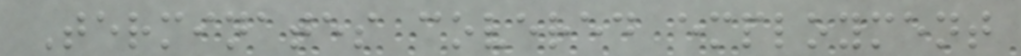Terminates covered employment
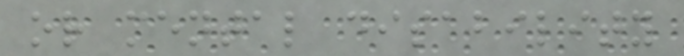or mental disability
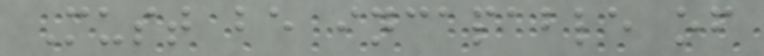Must be incapable of
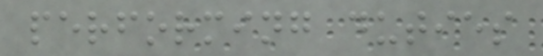performing duties
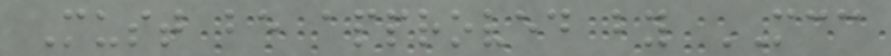Must be approved by MCC
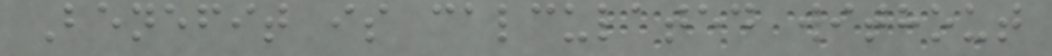Benefit is calculated without
